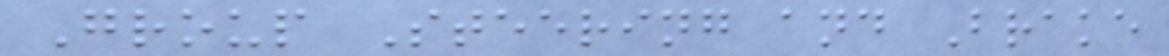Group Steering and Brake
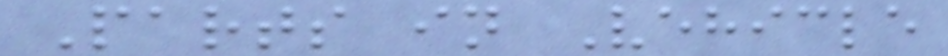Parts in Vehicle
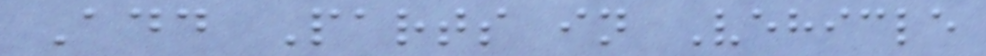Add Parts in Vehicle
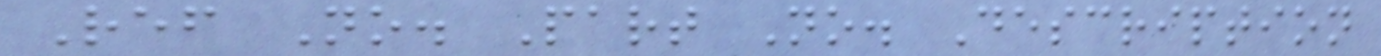Ref No. Part No. Description
